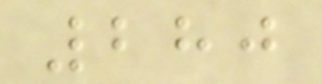280
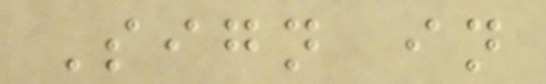Sign in
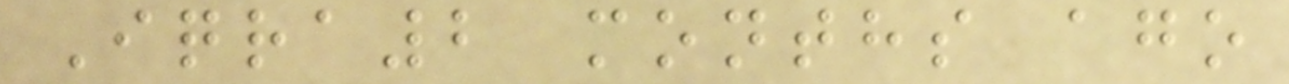Iqra2 months ago
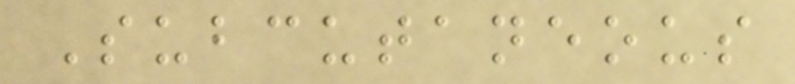Subcutaneous
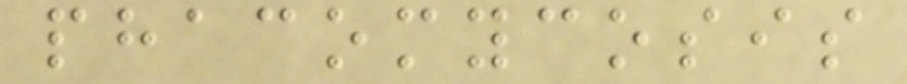phacomycosis
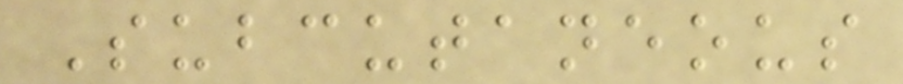Subcutaneous
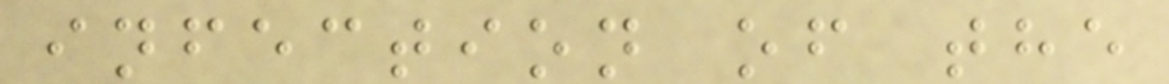infection of the
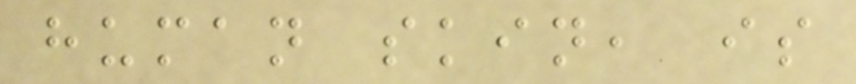human skin, is
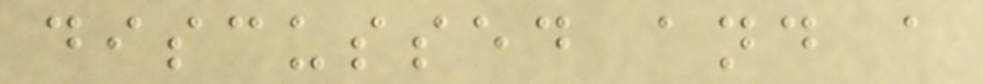discussed and a
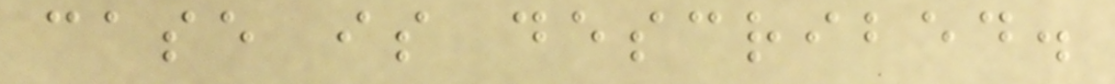case is described.
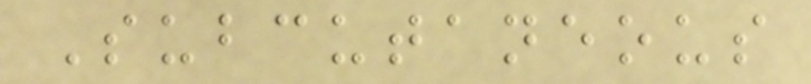Subcutaneous
